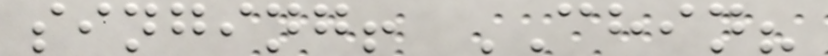singing! CHIN?
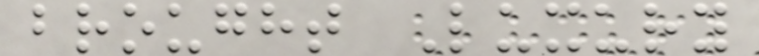brought Luxury
